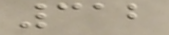312
